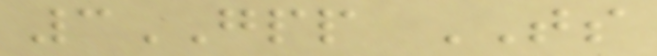3GPP TS
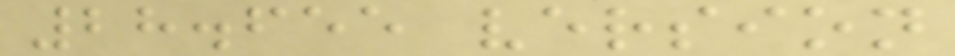28.655 version
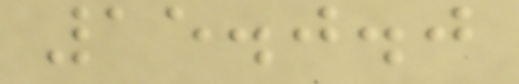15.0.0
